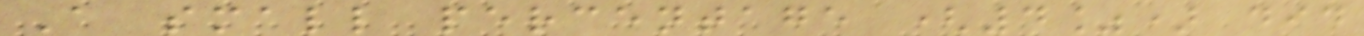A small percentage (4%) did
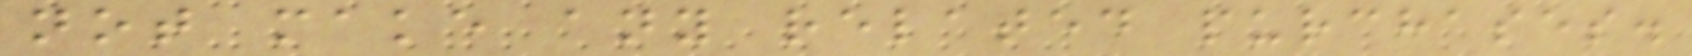not make any related purchases.
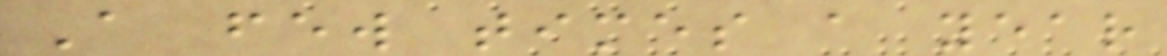A few times a year
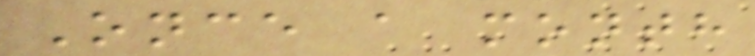Once a month
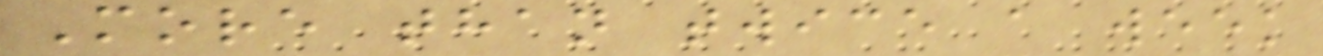More than twice a week
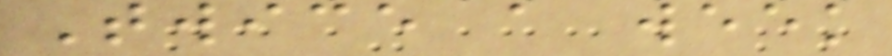Twice a week
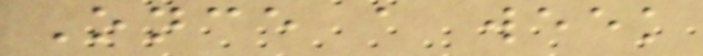Once a week
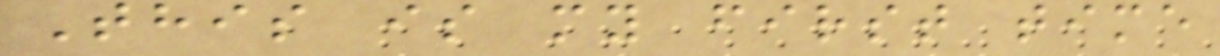This is my first time
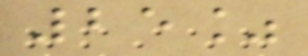25%
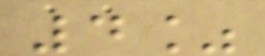4%
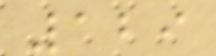129
